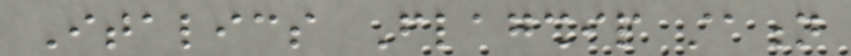Italics Flagship station
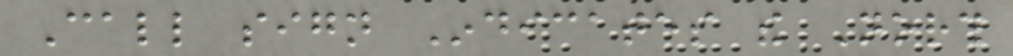Call sign Indicates the North
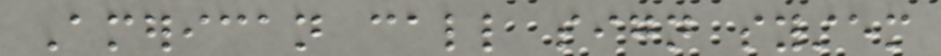American call sign system
